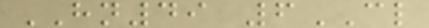HN49 6CL
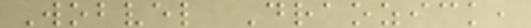Wobvel Draozick,
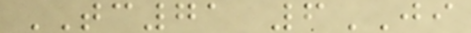TC71 6JI
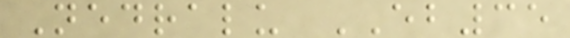Nedralu EB35
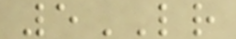5LR
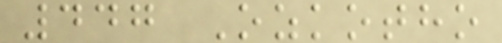447 Ozkotho
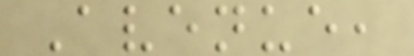Avenue,
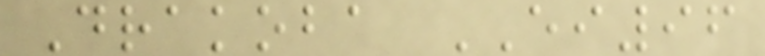Drakoba EI96
